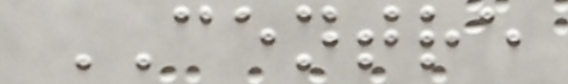CENTRE
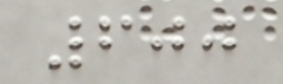600
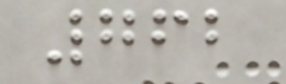762
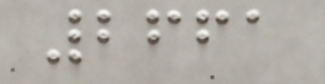2661
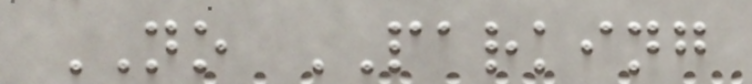NO PARKING
